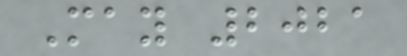May 2021
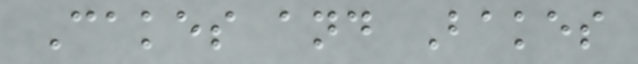Cakes and Bakes
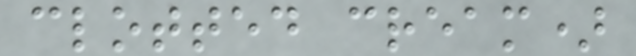clotted cream)
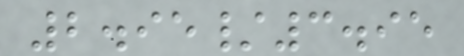2.95/3.95
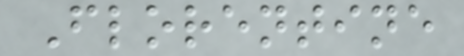Florentine
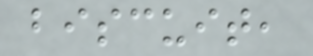biscuit,
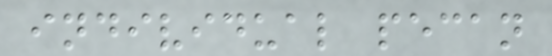individual pecan
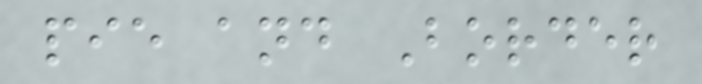pie and Border
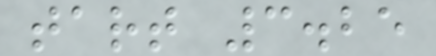tart 3.25
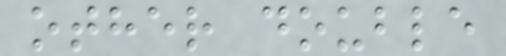other double
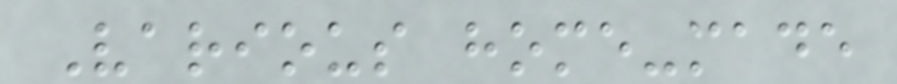Various home-made
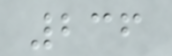236
